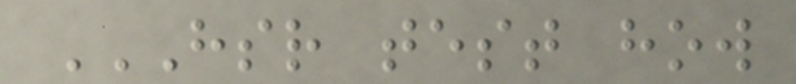HSR TEST HOW
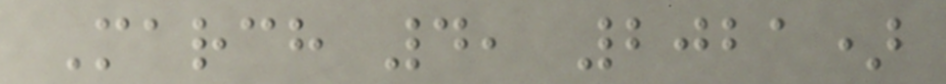March 4, 2021)
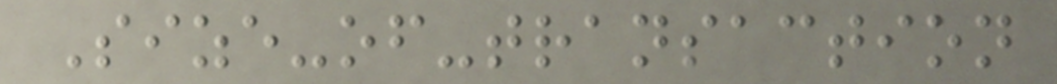Size-of-transaction
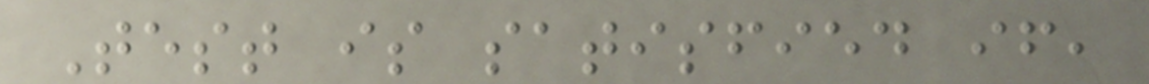Test is satisfied if,
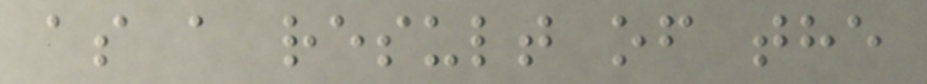as a result of the
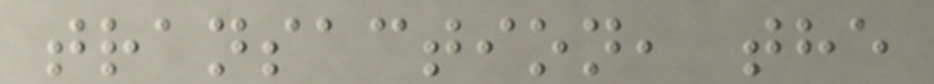transaction, the
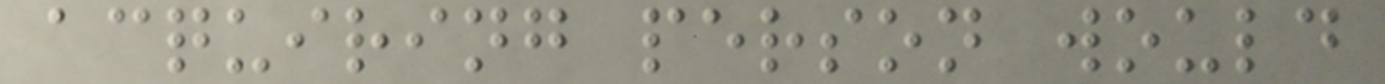acquiring person would
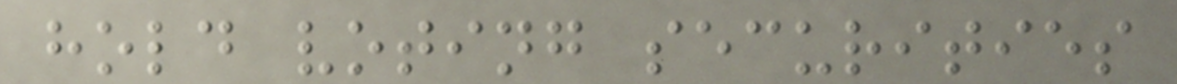hold voting securities
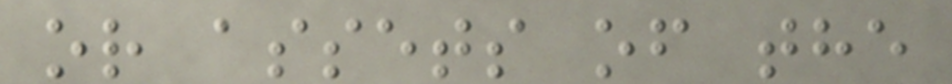or assets of the
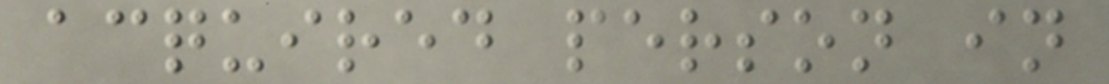acquired person in
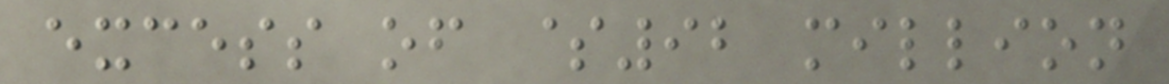excess of $92 million
